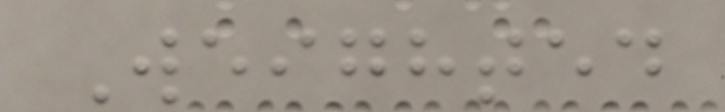Weighted
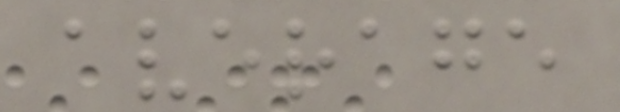average
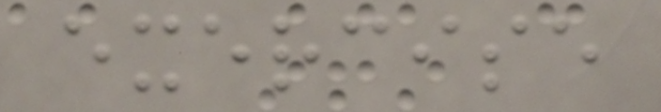exercise
